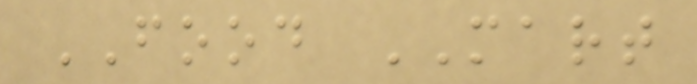FOOD MART
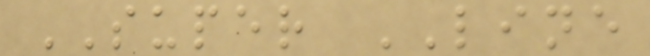SUPER LINE
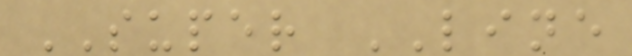SUPER LINE
